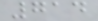714
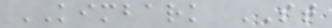KIMBARK ST
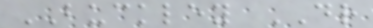BUCKLEY DR
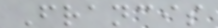Francis
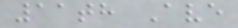11th Ave
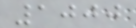1000
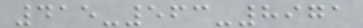415-563-8971
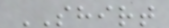SHIRT
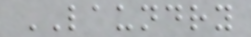LAUNDRY
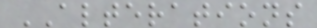ALTERATIONS
